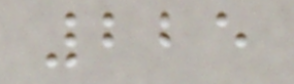225
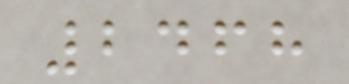2468
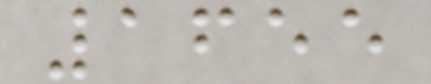1655
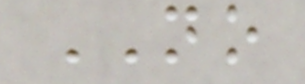NO
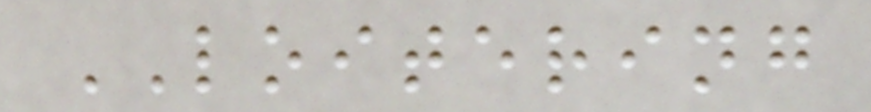LOITERING
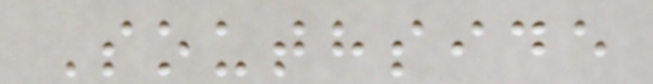Southside
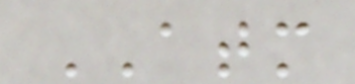ATM
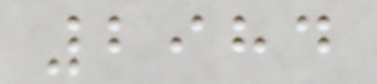2984
